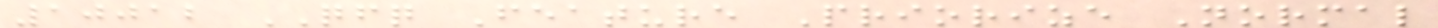10012 QFQ Feature Priorize Normal
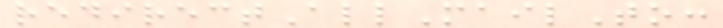redirectAllMailTo:
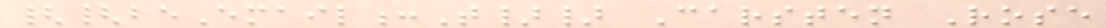{{beEmail:T}} Carsten Rose
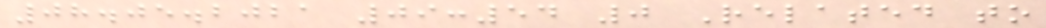08.05.2021 09:54 0 Related to
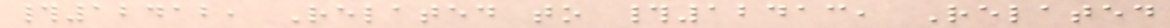#12412, Related to #12413, Related
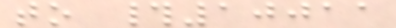to #10011
